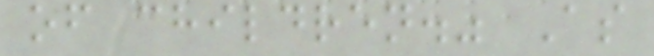of children." As
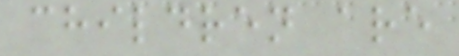children are
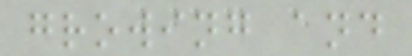growing and
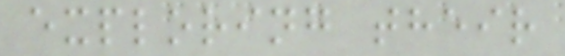exploring their
